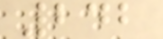242
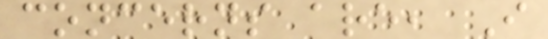concerns are, I
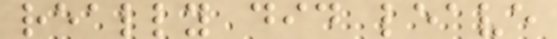really did leave
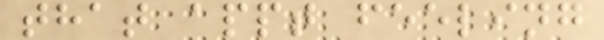that appt feeling
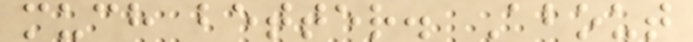much better. About
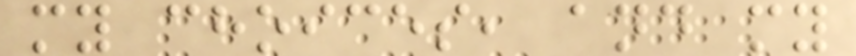my choices, and my
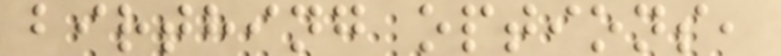birthing options,
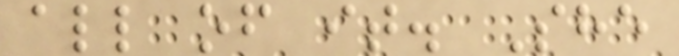all of it. She
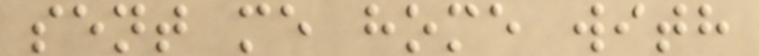sent me home with
